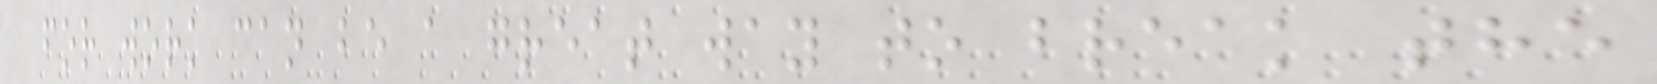for work can be a great way to break the
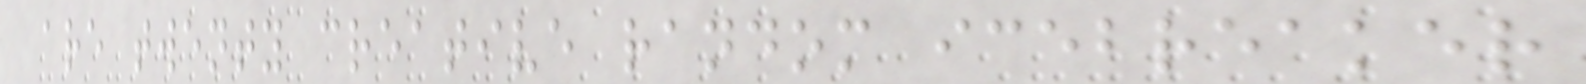are twenty creative random icebreaker
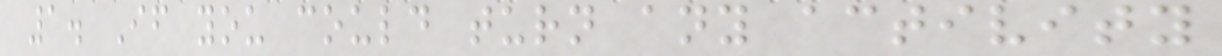1. If you could turn any activity
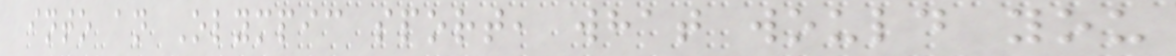into an Olympic sport, what would you
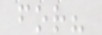for?
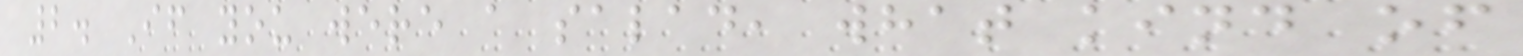2. If you were a salad, what kind of
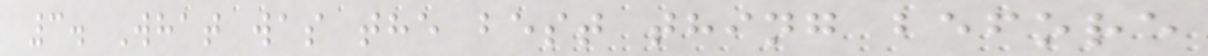3. What was the best thing before
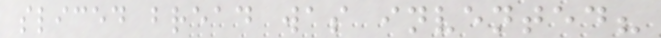sliced bread was invented?
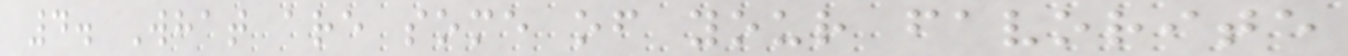4. What are some of your favorite
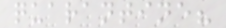quarantine?
